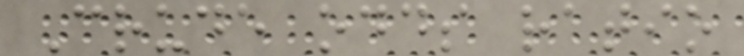Crude odds ratio
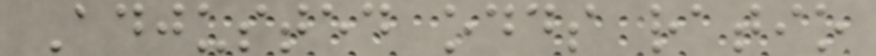Adjusted odds ratio
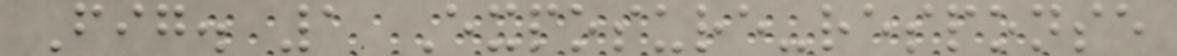Fig. 1 Exposure-response
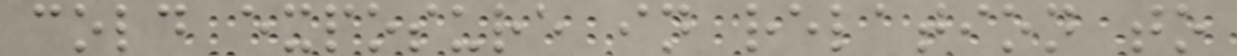cold exposure in relation to
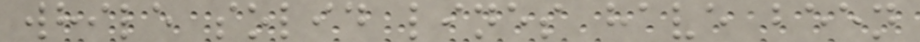while solid lines have been
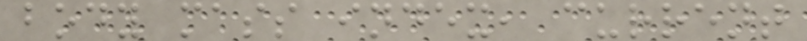body mass index, current
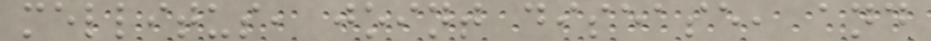mellitus, joint disease, and
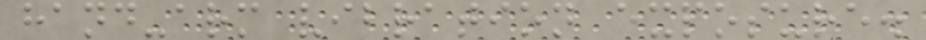hand-arm vibration exposure.
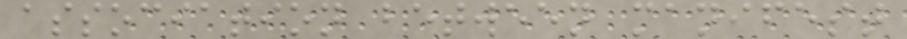association between manifest
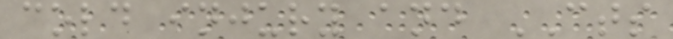cold injury and CTS
